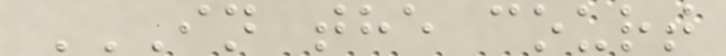IN THE COURT
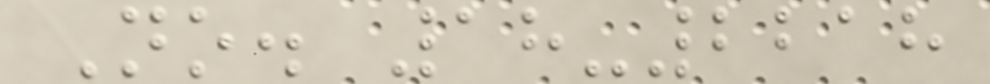No. 18-2218
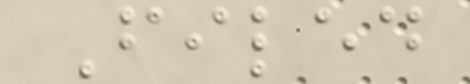Filed
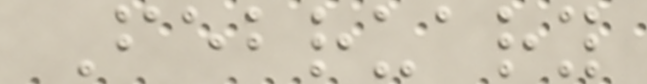February
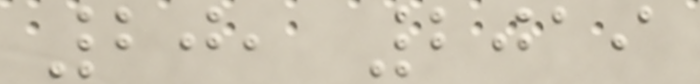20, 2019
